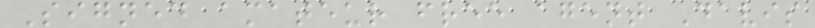Signed amateur free agent Davis
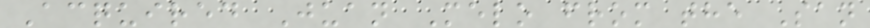Acquired Juan Melo from the San
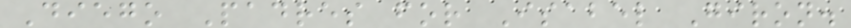Diego Padres for Isabel Giron.
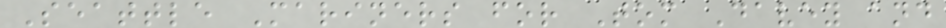Seattle Mariners for Tom Davey and
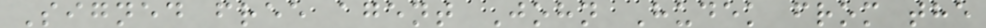Signed free agent John Hudek from the
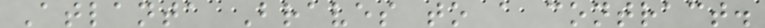Atlanta Braves to a contract.
